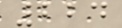224
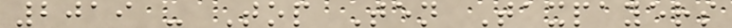2019 - Top Ten Taxpayers
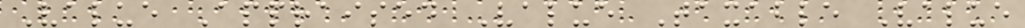Value Appraised Value Taxable Value
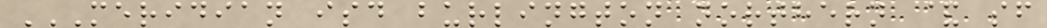MERIDIAN ISD BURLINGTON NORTHERN & SF
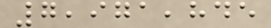7,971,845
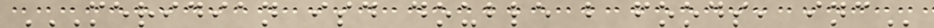MERIDIAN ISD DOUBLE B FOODS, INC
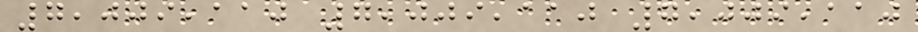7,009,110 7,009,110 7,009,110
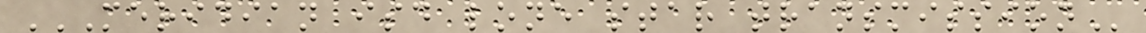MERIDIAN ISD LONE STAR TRANSMISSION
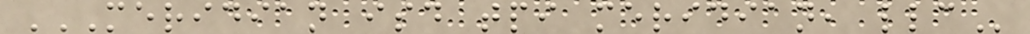MERIDIAN ISD TPI MERIDIAN, LLC
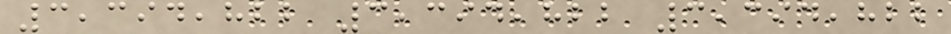3,394,822 3,394,822 3,394,822
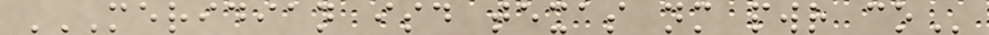MERIDIAN ISD TEXAS NM PWR CO
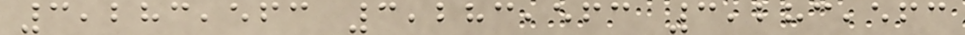3,283,563 3,283,563 3,283,563
